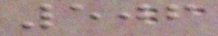506
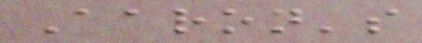Aaron's
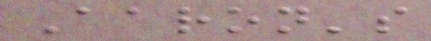Aaron's
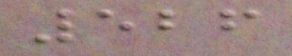526
